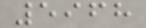5968
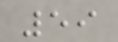59
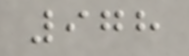978
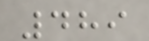489
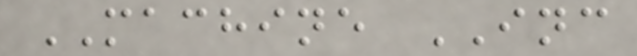MACHINE INC
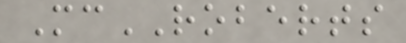McROBERTS
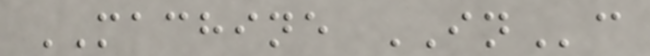MACHINE INc
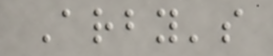Arby's
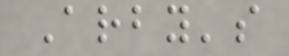Arby's
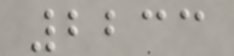2233
